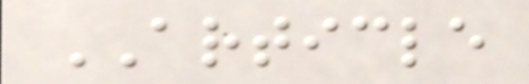ARTICLE
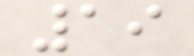19
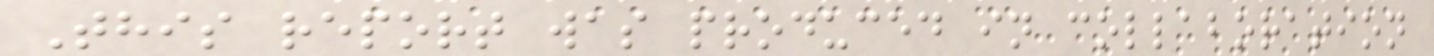This report was produced in collaboration
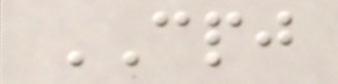CPJ
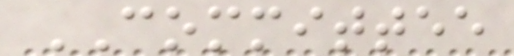COMMITTEE
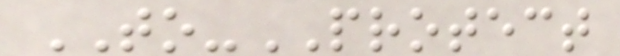TO-PROTECT
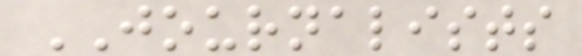JOURNALISTS
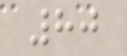80
